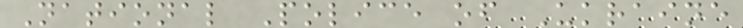National Police of Ukraine
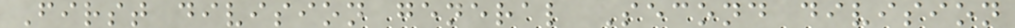First division general Second division
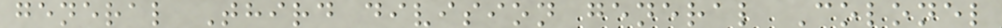general Third division general Colonel
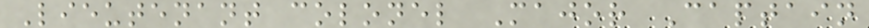Lieutenant colonel Major Captain
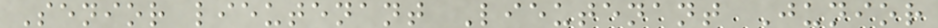Senior lieutenant Lieutenant Junior
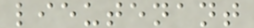lieutenant
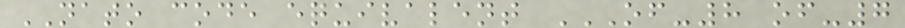NATO code equivalent OF-8 OF-7
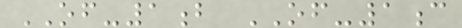OF-1b OF-1c
